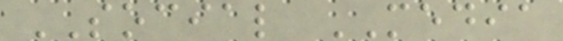SOCIAL MEDIA
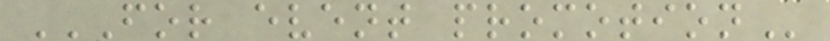FOR EVENT PROMOTION
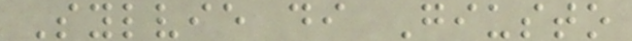Sylvie di Giusto
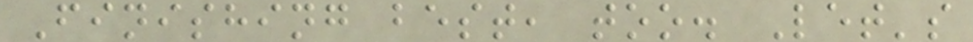Finishing best, too. Let's
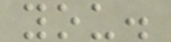you.
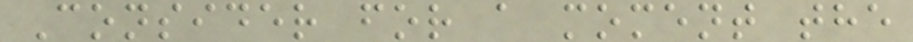Consider for a moment the
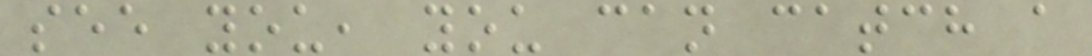see you, you can catch a
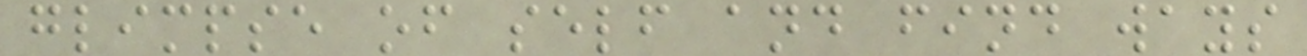glimpse of self and find ways
